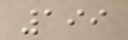199
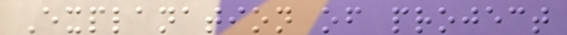Explanation of project
